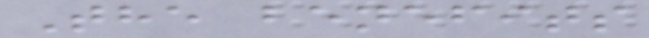The benefits
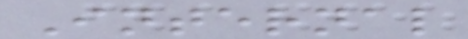Internal
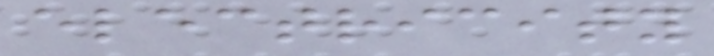electricity
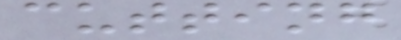cutting
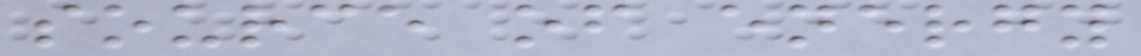source of energy
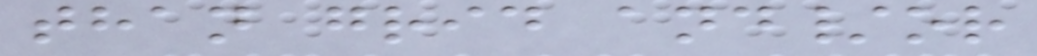than grid and/or
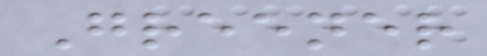Greener
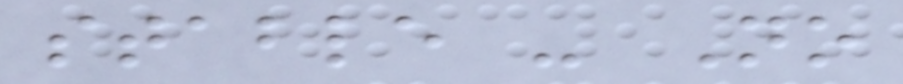stable - No
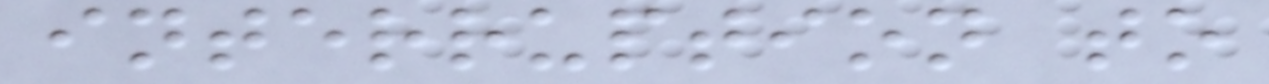interruption to
